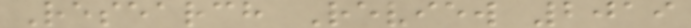Research Review 2019
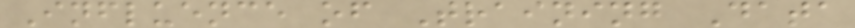Influence of Training Data
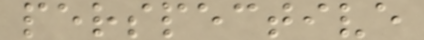perspective
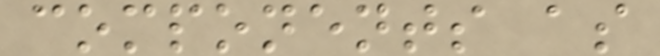components as
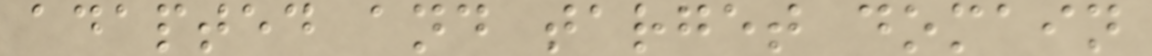adapted and target domain
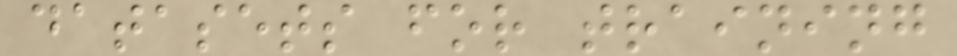datasets for training
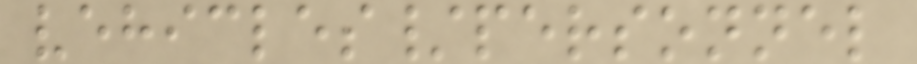vehicles/personnel
